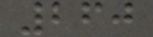260
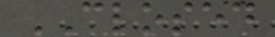CLOSED
